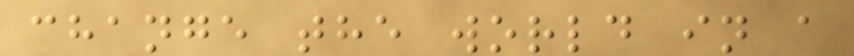change the world in a
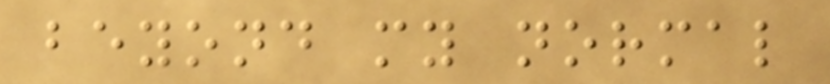beyond my normal
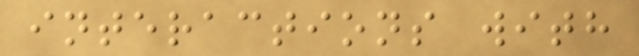interactions with
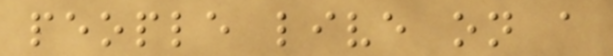people live on a
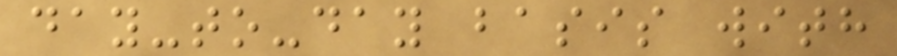day-to-day basis with
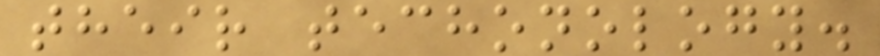their techonology.
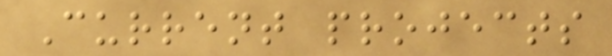Current projects
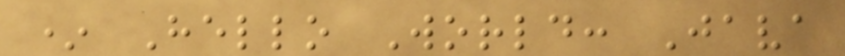* Hello World: Java
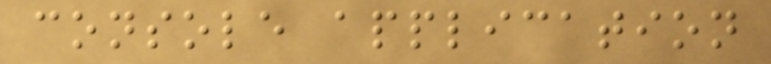console application
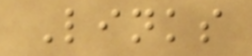Links
